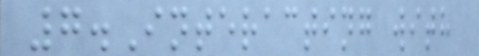7.Interacting with
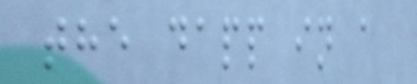the dapp in a
